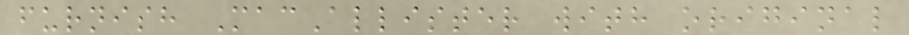furnish MacAllister with original
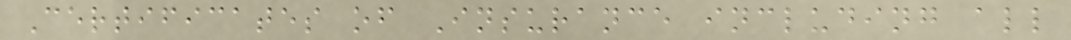Certificates of Insurance including all
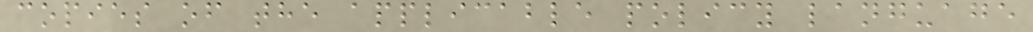copies of the applicable policy language
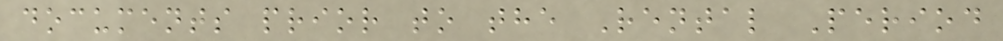documents prior to the Rental Period
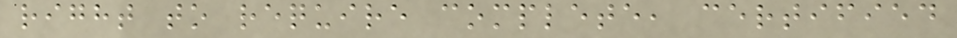right to require complete, certified
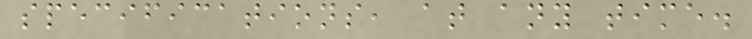specifications, at any time.
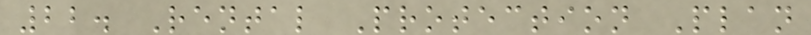22. Rental Protection Plan
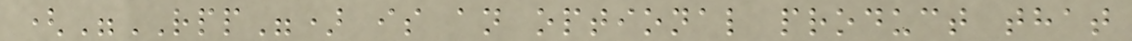("RPP") is an optional product that
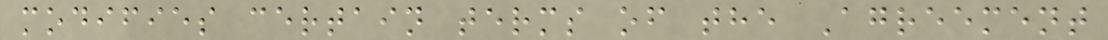modifies certain terms of the Agreement
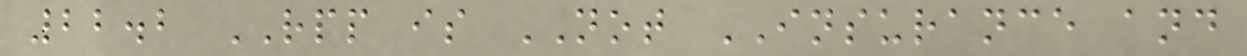22.2 RPP is NOT INSURANCE and
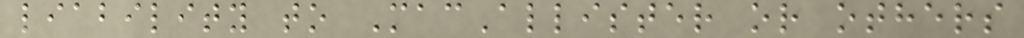liability to MacAllister or others
